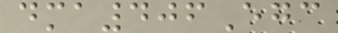dma406Egc
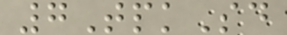7TpkSd
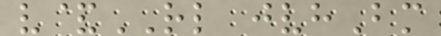v&RL jvhBm
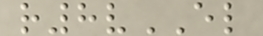r8vEL
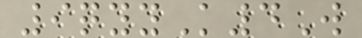9qyyK4W
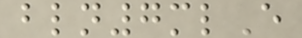bln7mlE
